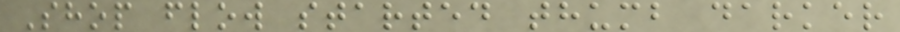Shop flow started thumb darker
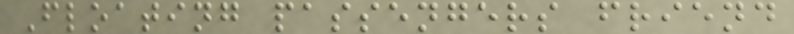Floating passengers friend
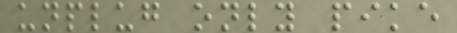unplug only pike
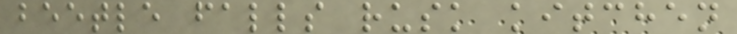beetle falls rusk kitchen
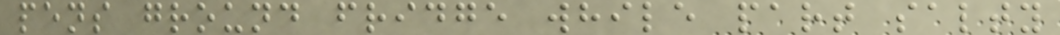pens ground fridge while part salty
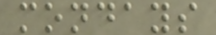mondays
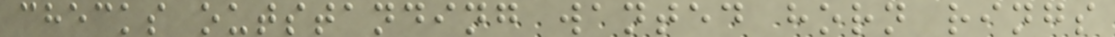checks outstanding wanted horn rings
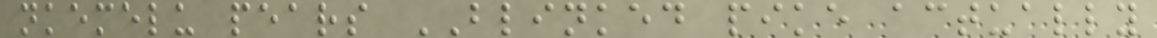nkemelu pears BLINKED pike actually
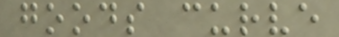goods curve
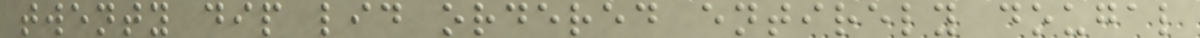twenty dip lid ordered entirely dougal
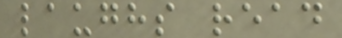laughs read
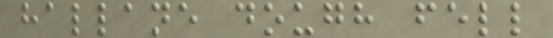hallane dough fell
